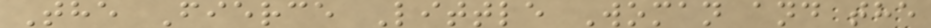The Fierce Little Woman and the
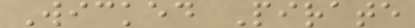Wicked Pirate
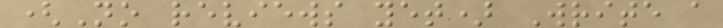(No reviews yet) Write a
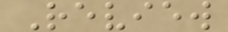Review
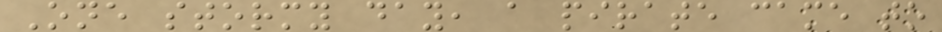One stormy day, a pirate came to
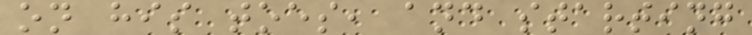on his toes, and starting
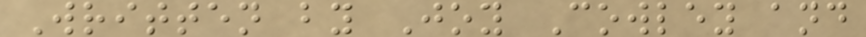Written by Joy Cowley and
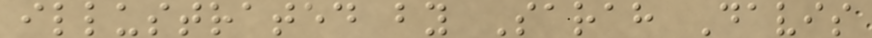illustrated by Sarah Davis
